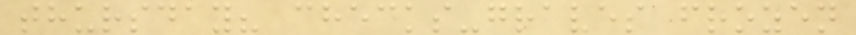thursday? checks-graves frozen
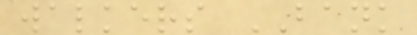walkers BANK
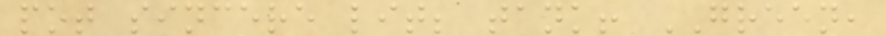pot sincere lit; tank! GREEN,
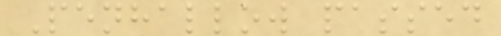Penhallow passed
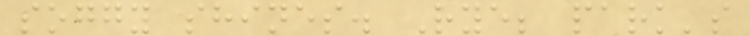soggy shines. Rye; park's
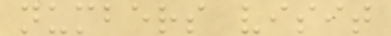numbers visit
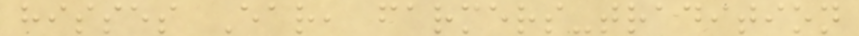hisses Ear, farmers-tradition
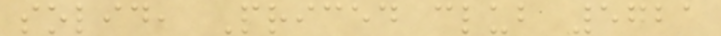solid, Priced club 5721
